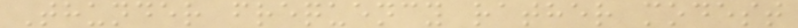Thunder frequency rather modest
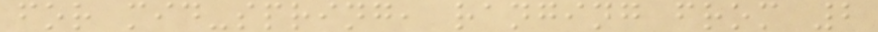for mid-spring, ranging from 2
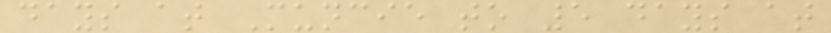days at Muncie to 5 days at
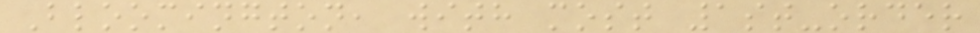Bloomington, with most 1st-order
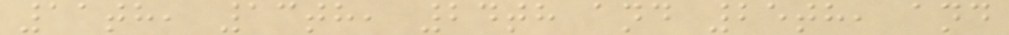11th, 13th, 24th and 25th, and
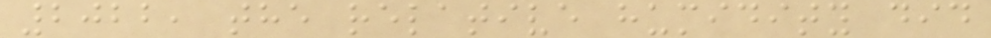2022, the relative humidity did
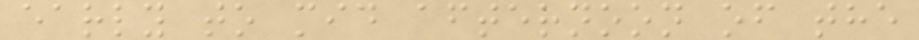early to mid afternoon of the
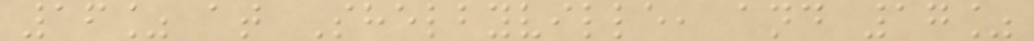16% at Shelbyville, and 17%
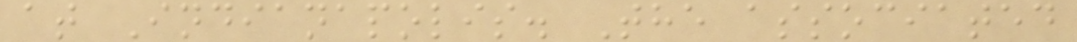at Indianapolis. The associated
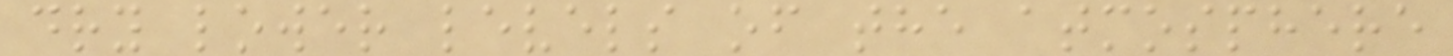dry lower levels of the atmosphere
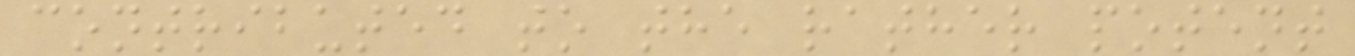contributed to the rather potent
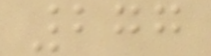277
